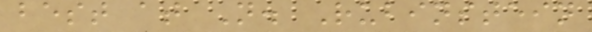best at N. Rubinstein
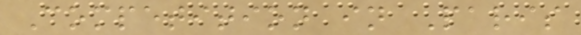Competition in Paris
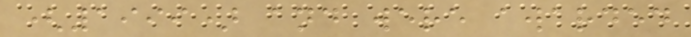(1999) and were awarded
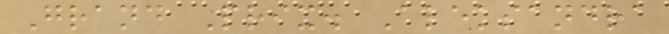Grand Prix. Aleksandra
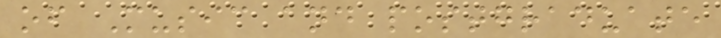of Music and postgraduate
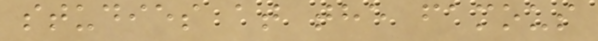studies at the famous
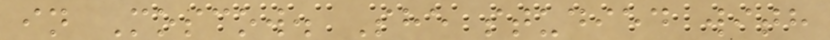in Moscow. She studied with
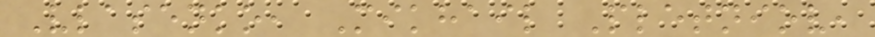Vlasenko, Mikhail Pletniov,
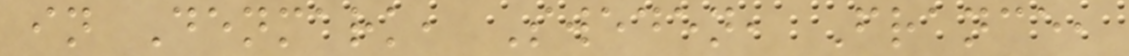in Denmark, Sweden, France,
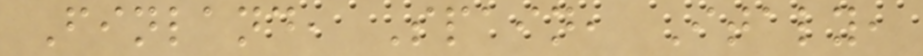Finland, Spain, Italy,
